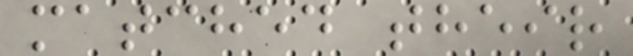matched their
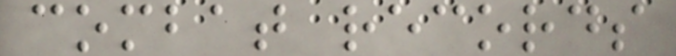combat records
